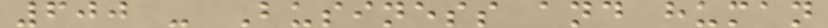600 - Business and human
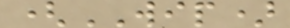(WIP)
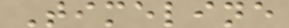Timeline
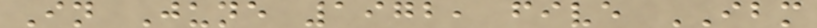In June 1972, five IBM
